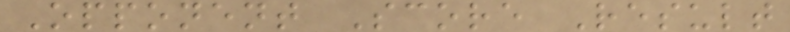Opponent Score Result
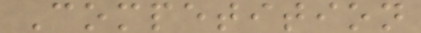Competition
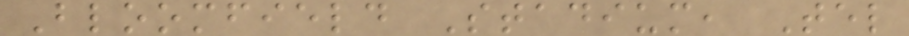Bloomfield Stadium, Tel
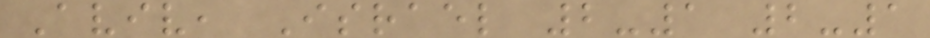Aviv, Israel 2-1 2-1
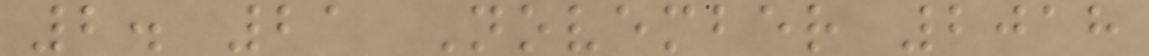2. 21 November 2018
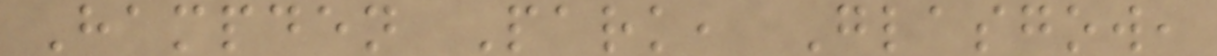Hampden Park, Glasgow,
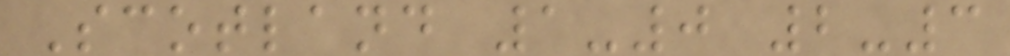Scotland 1-0 2-3
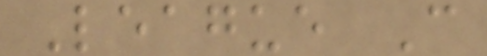League C
